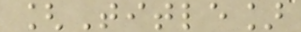[Title]
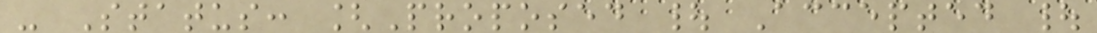- Status: [Proposed | Accepted |
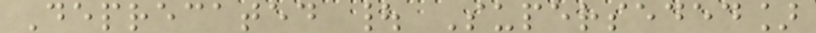Deprecated | Superseded]
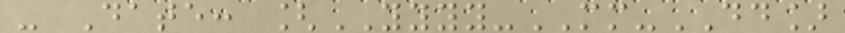- Date: [YYYY-MM-DD]
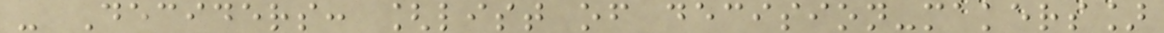- Deciders: [list of decision-makers]
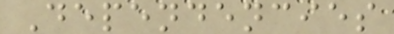Dependencies
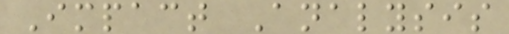Impact Analysis
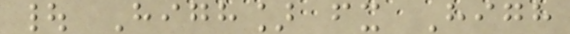| High] fx High
